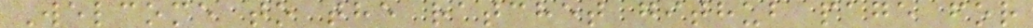Welcome to the ratchet github page for
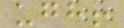ugh!
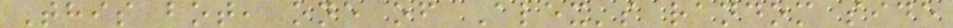This bot, one of Alex's random side
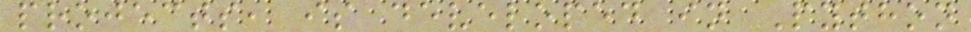projects, is developed in Python
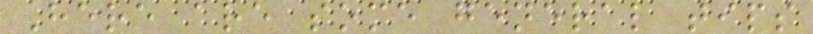Here are some general tips
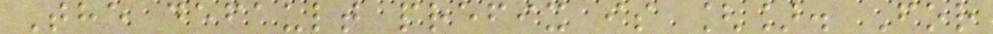The default prefix is []. For
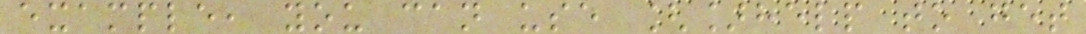example, you can use []help to get
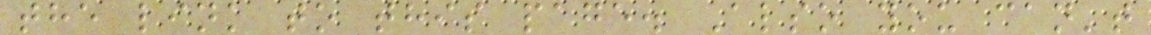the link to this page. Also you can't
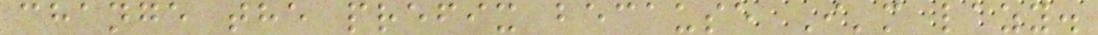change the prefix because I'm lazy.
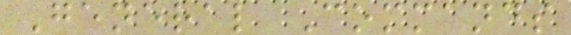General Commands
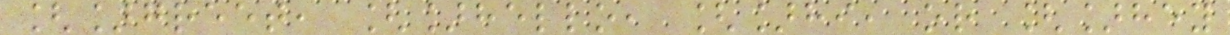[]greet, []hello, []hi, or []hey
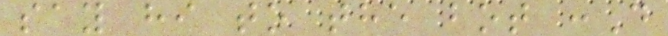say hi to the bot :D
